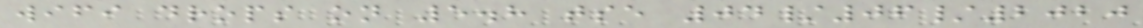wifi drops on 5.8 tse 04/06/2020
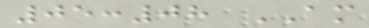05:08 AM
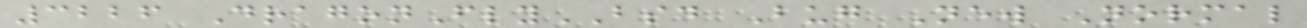3226 DragonFlyBSD Bug New Normal
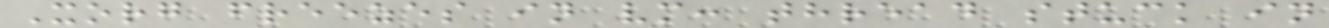Xorg freezes in vm: thread stuck in
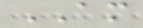AM
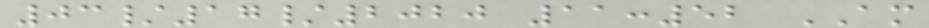03/17/2020 11:52 AM
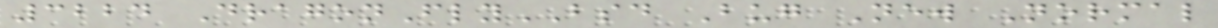3224 DragonFlyBSD Bug New Normal
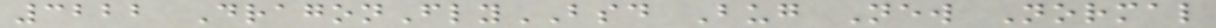3222 DragonFlyBSD Bug New Normal
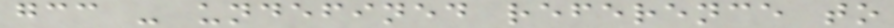gcc - undefined reference to
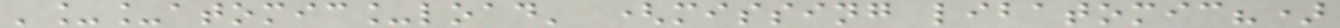'__atomic_load' (missing libatomic?)
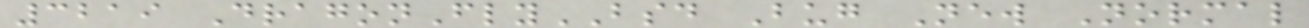3219 DragonFlyBSD Bug New Normal
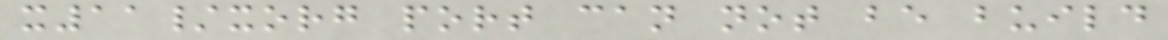x11/xorg port can not be build
